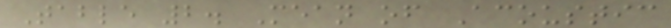Table 2. Mean of Acoustic
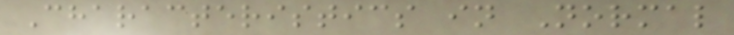Characteristics in Normal
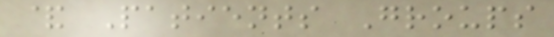& Patients Groups
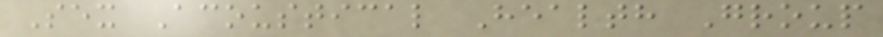Sex Acoustical Health Group
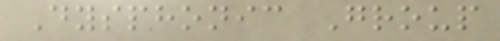Dysphonic Group
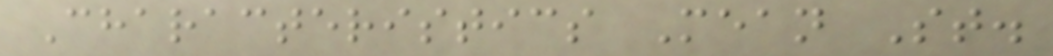Characteristics Mean St.
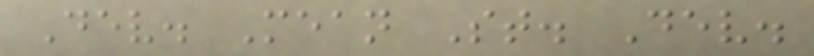Dev. Mean St. Dev.
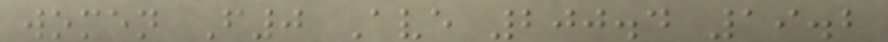women F0 Ave 200.4 19.2
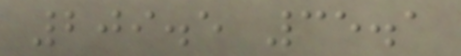209.5 35.1
